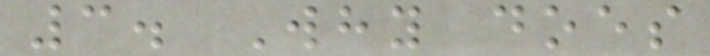3. Why does
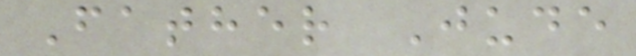Father Jude
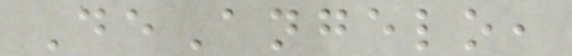DeAngelo,
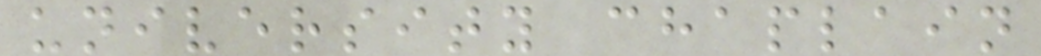university chaplain
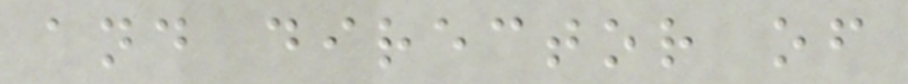and director of
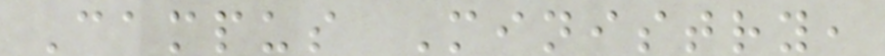Campus Ministry,
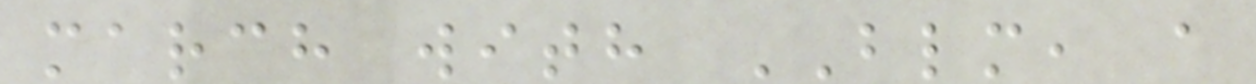march with BLM, a
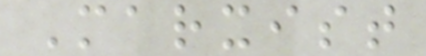Marxist
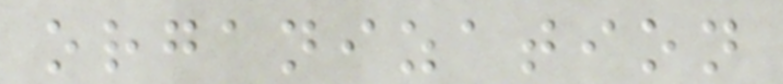organization
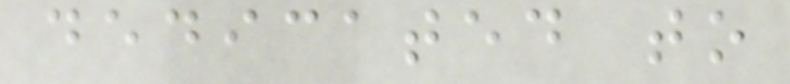dedicated to
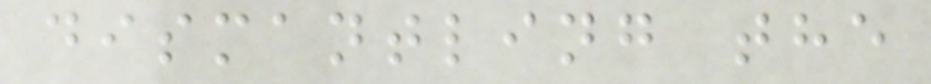dismantling the
